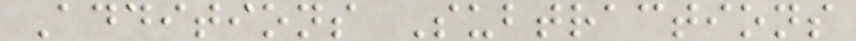Additions Subtractions
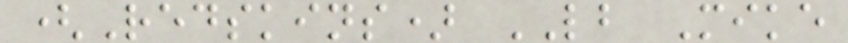(Redskins) LB Mike
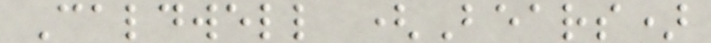Caldwell (Bears)
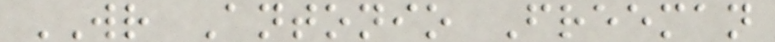WR Antonio Freeman
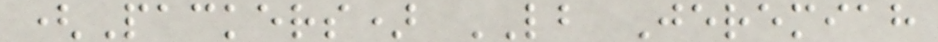(Packers) LB Jeremiah
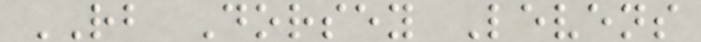RB Dorsey Levens
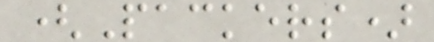(Packers)
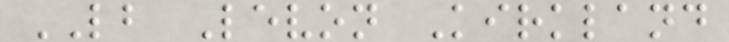LB Levon Kirkland
